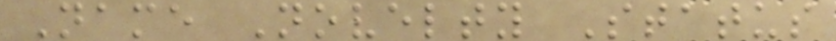Name Novelty Status
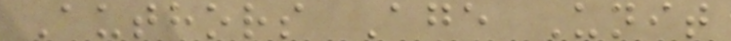Authors Age Unit
